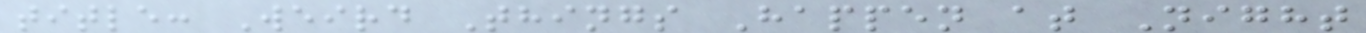title: Weird Things Happen at Night
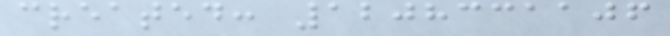created: 1208331106
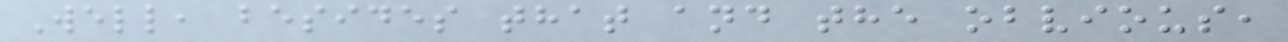Well, besides that and the obvious,
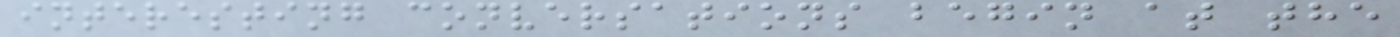interesting conversations begin at the
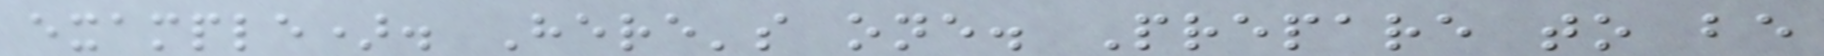example). Here's one. Prepare to be
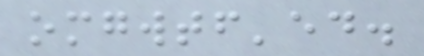omgwtf'ed.
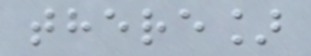there]
